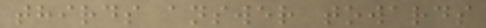thirds answer towards
